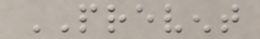PREVENT
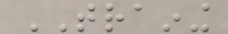TRAINING
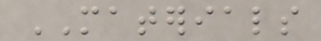MATERIALS
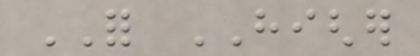FOR HIGHER
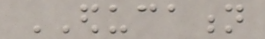EDUCATION
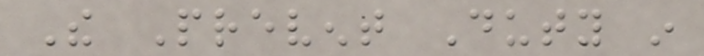The Prevent Duty in
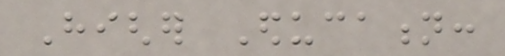Higher Education:
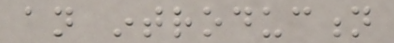an introduction
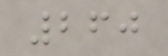260
